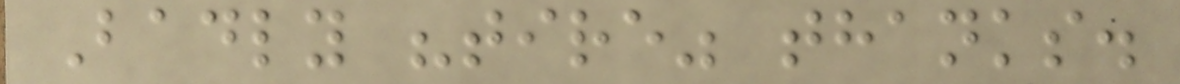Badly "tire" thanks.
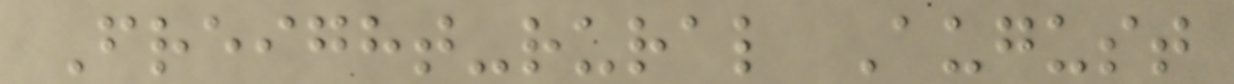Freight-rural August
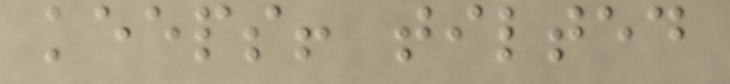keeps! tilted
